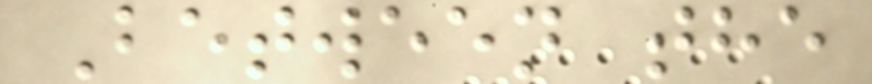Between the
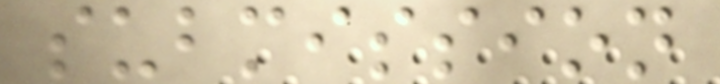submission
